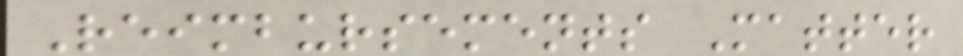Reimbursements Matter
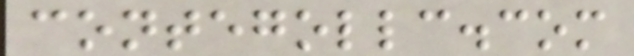contegollc.com
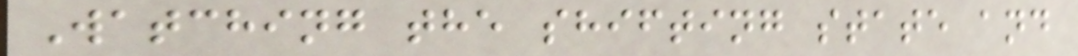Watching the shifting state and
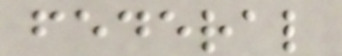federal
